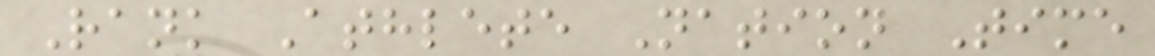Rank Athlete Nation Time
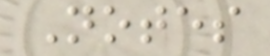Notes
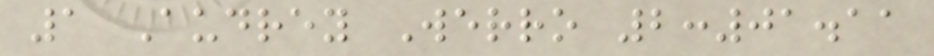1 Audrey Werro 2:01.11
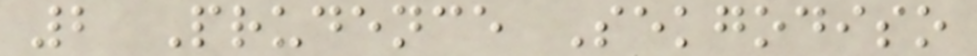2 Prudence Sekgodiso
